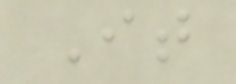It
